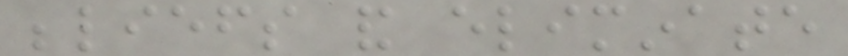beliefs and eliminate
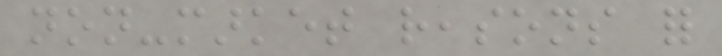non-market reasons for
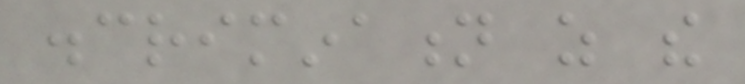discrimination as the
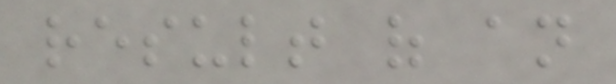result of an
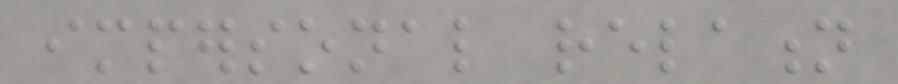impersonal relation
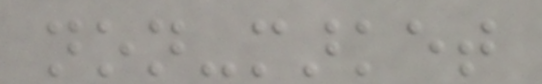non-market
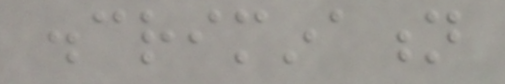discrimination
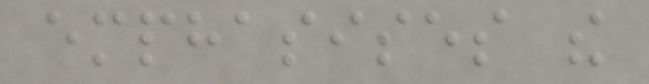emphasises the
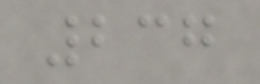237
